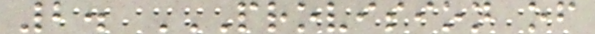2. PROVISION OF
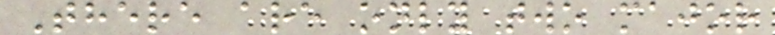There are only two major
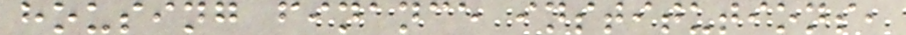housing finance institutions,
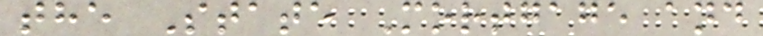the State Mortgage and
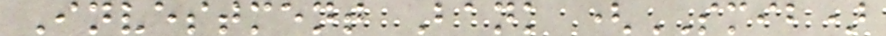Investment Bank (SMIB)
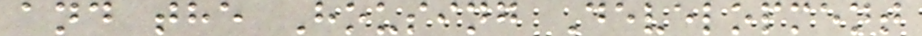and the Housing Development
